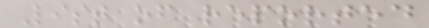List of reported
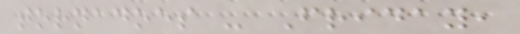tornadoes - Friday,
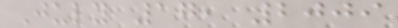July 17, 2009
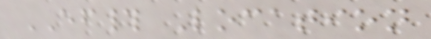EF# Location
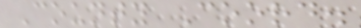County Coord.
